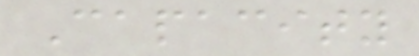Capacity
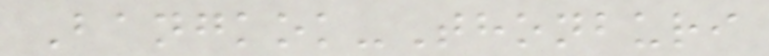Bangkok-Thonburi
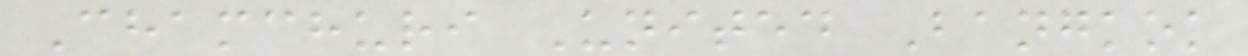Chamchuri United Bangkok
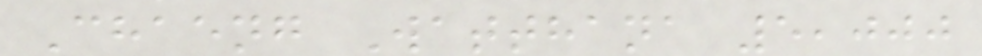Chaeng Watthana 5,000
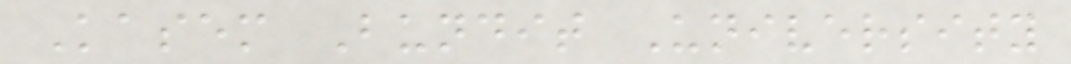Kasem Bundit University
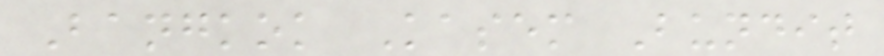Bangkok Kasem Bundit
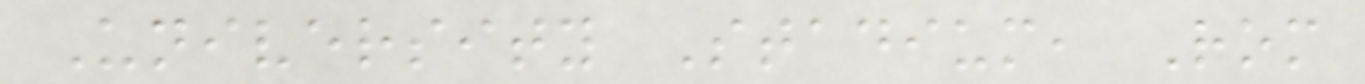University Stadium, Rom
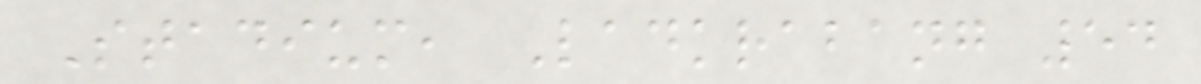Stadium, Ladkrabang 54
